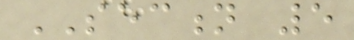SECTION 5
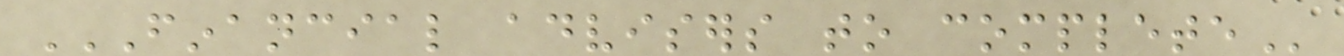FINANCIAL ADVISERS TO COMPLETE
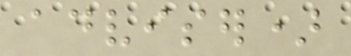adviser)
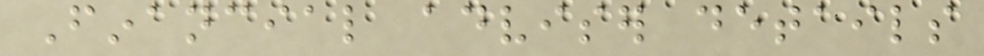Financial adviser details
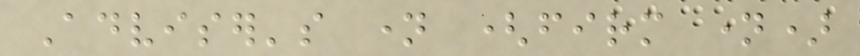Adviser's name (firm name)
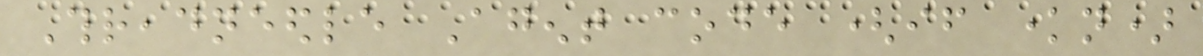Threadneedle Agent code (if known)
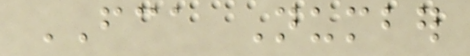FCA Number
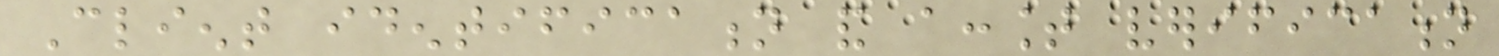Client identification and account verification
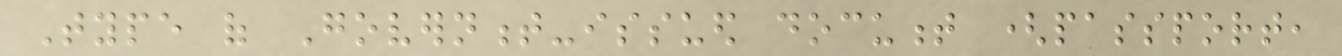Type of Government-issued document (passport,
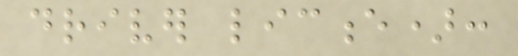driver licence):
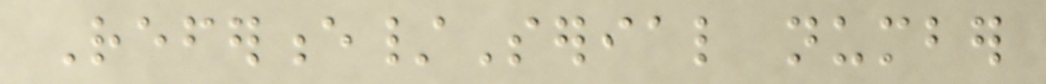Reference/Serial number
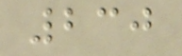230
